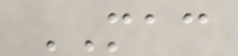MAC
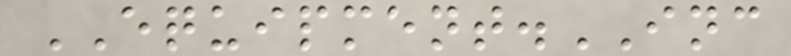EQUIPMENT.INC
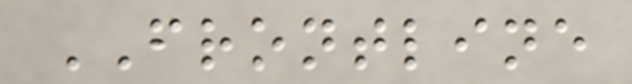FRONTLINE
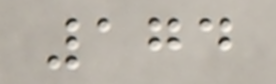174
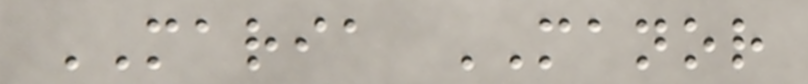MARIA MANOR
